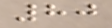80
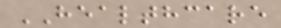HEALTHCARE
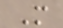M
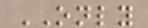ONLY
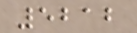5212
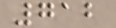712
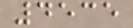4535
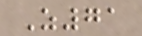Z71
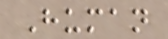Human
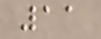11
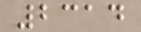2314
